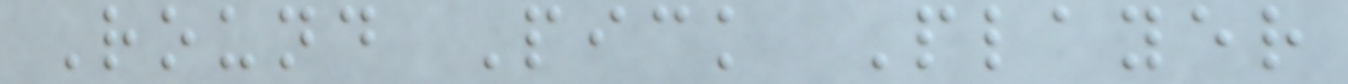Round Pick Player
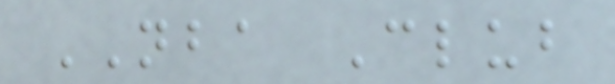NBA Club
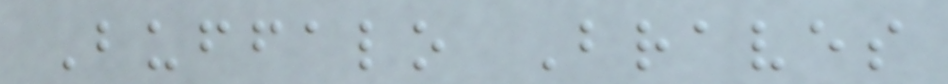Buffalo Braves
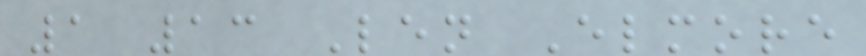1 13 Len Elmore
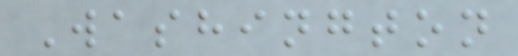Washington
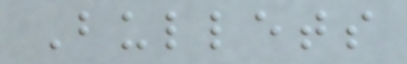Bullets
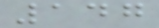147
